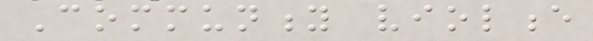Community violence
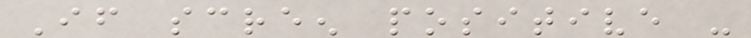If screen positive -
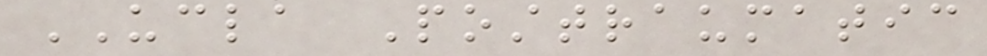UCLA Posttraumatic
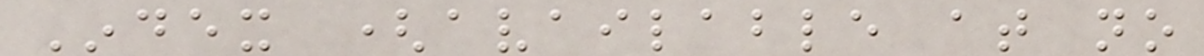Index (available at no
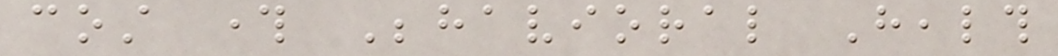cost through Behavioral Health
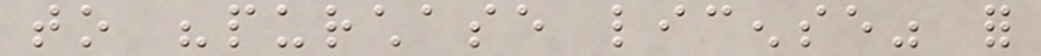to "purchase license" for
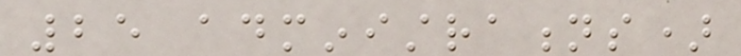25 administrations)
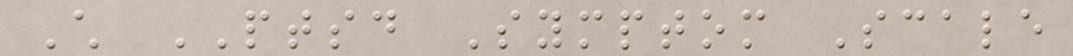Child PTSD Symptom Scale
